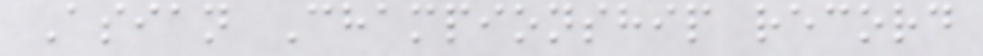Asian Championship record
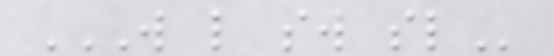W L SW SL
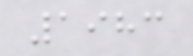1983
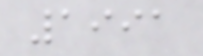1991
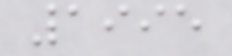1995
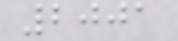2001
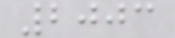2003
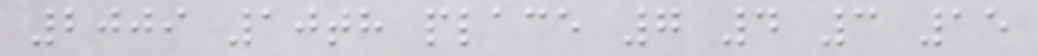2009 10th place 7 4 3 15
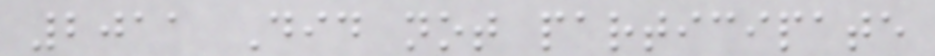2011 Did not participate
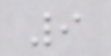9
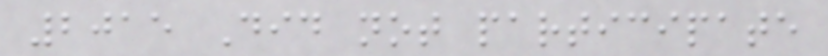2015 Did not participate
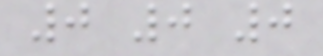0 0 0
